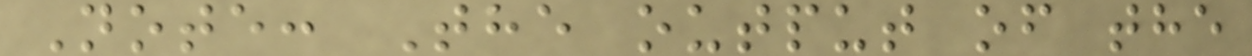Note: The output of the
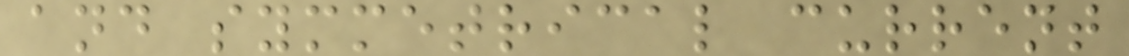and symmetrical current
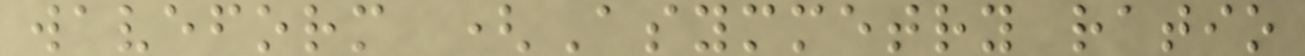waveform (Asymmetry ratio
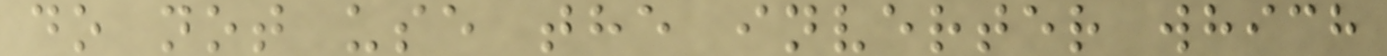do not use the inverter which
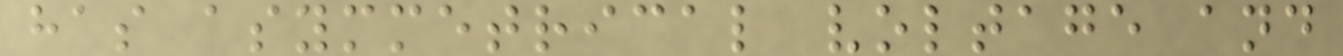has asymmetrical voltage and
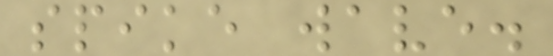spike wave.
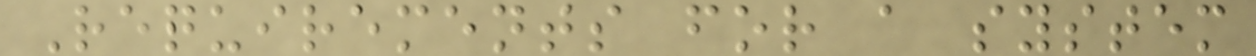Requirements for a system
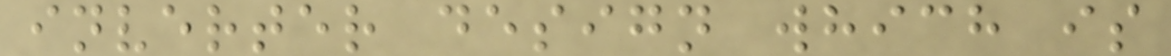inverter design which is
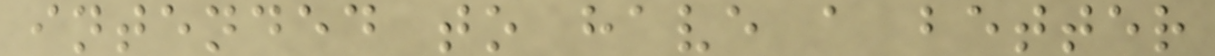intended to have a better
